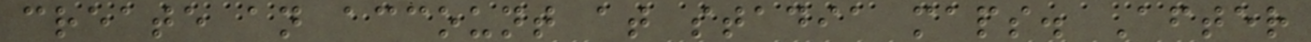create an account at stadia maps. After
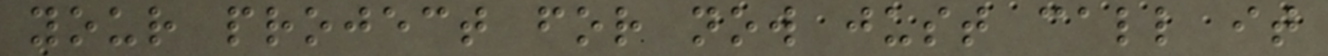your project for now just call it
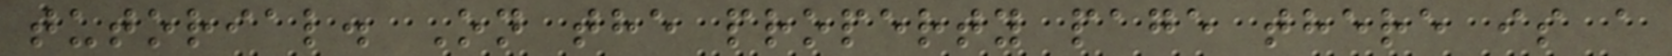tutorial. On the property page there is a
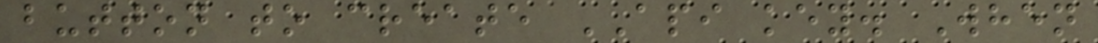button to create API key. When
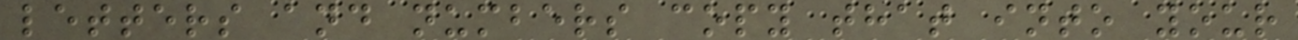letters and numbers copy that into your
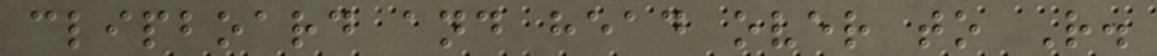clipboard and head over to R.
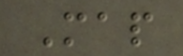Map
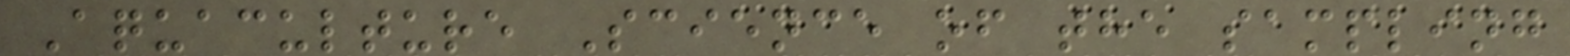Aquaculture Science of the sampling
